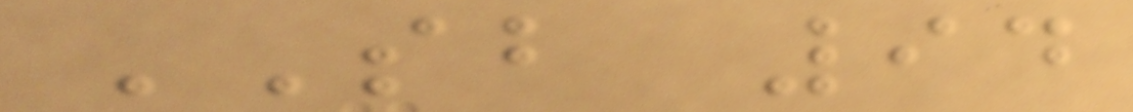SB 94
